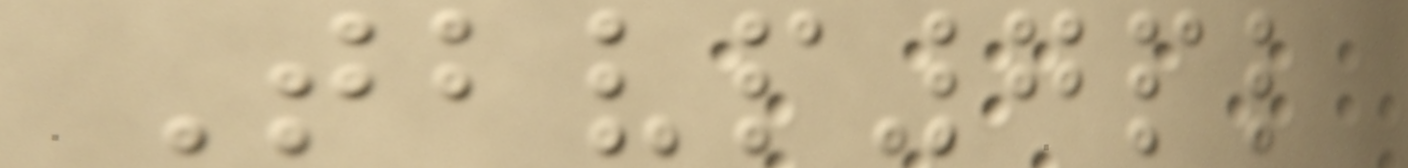Tbvp7pl
